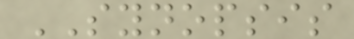SYNOPSIS
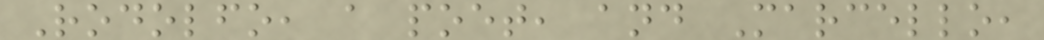Rodolfo, a poet, and Marcello,
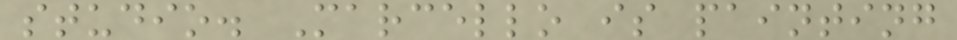studio. Marcello is painting
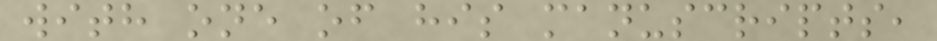with one of his manuscripts,
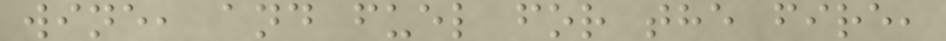wine, and fuel for the fire,
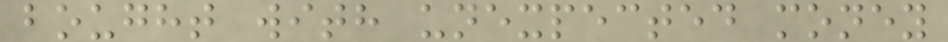bought with unexpected money
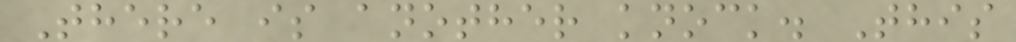There is another knock. This
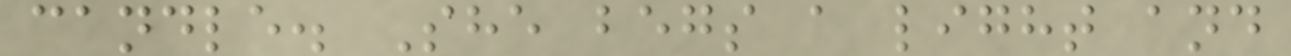candle. She begs a light and
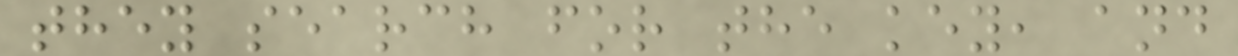they search for the key, and
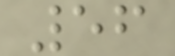56
